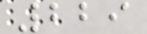229
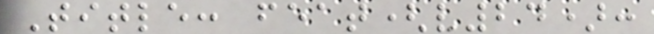Title: feat(v24):
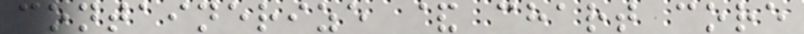containerize & chart core
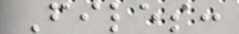Files:
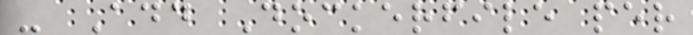- Add Dockerfile per
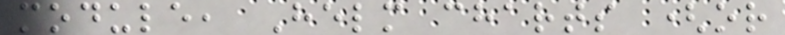module, Helm charts (or
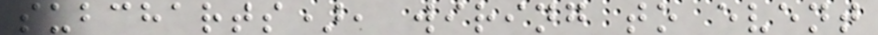subcharts), wiring to event
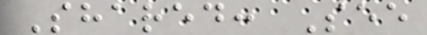Shared: See
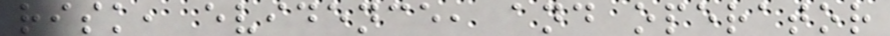risk, evidence, and operator
